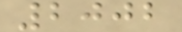2002
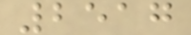2517
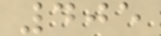405
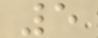5
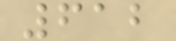612
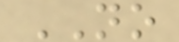NO
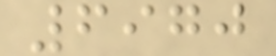6970
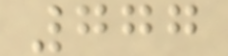777
